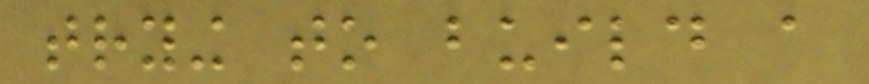trying to build a
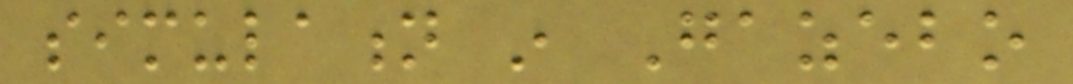simulation in Gazebo
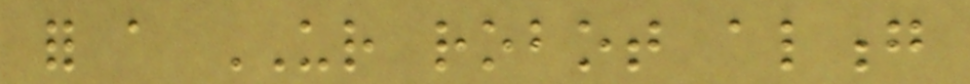for a UR robot along
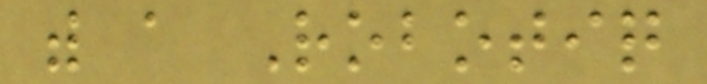with a Robotiq
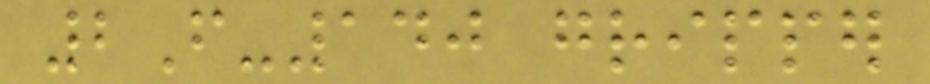2F-140 gripper
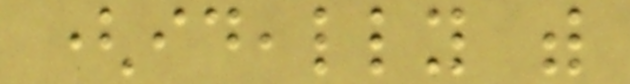(ideally with
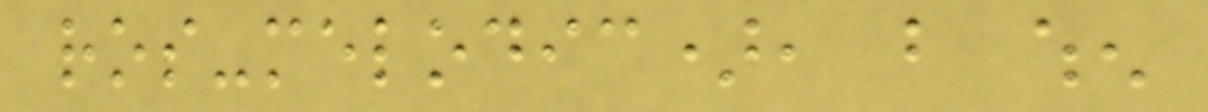ros-melodic), but when
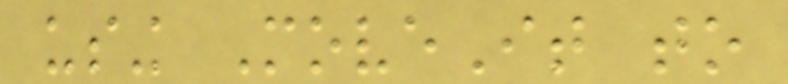using MoveIt to
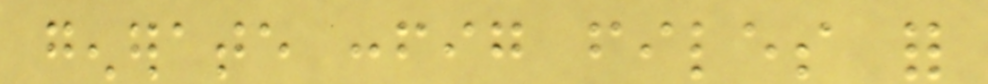generate config files for
